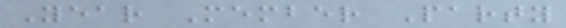Year Member Party
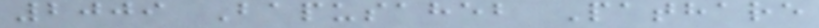2009 Bapusaheb Pathare
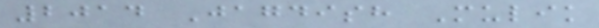2014 Jagdish Mulik
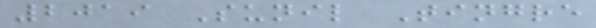2019 Sunil Tingre
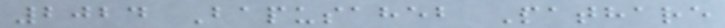2024 Bapusaheb Pathare
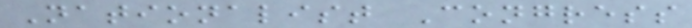Nationalist Congress
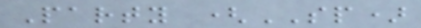Party (SP)
